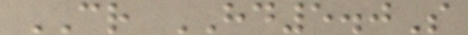CR HD5.0S
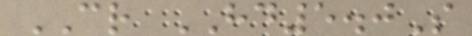CR HD5.0S
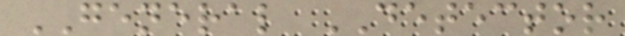GENERAL DETECTOR
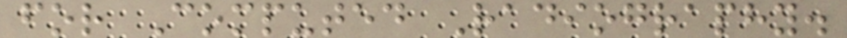for Computed Radiography.
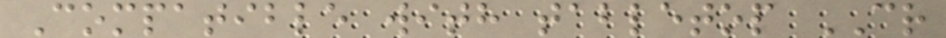Compatible with tabletop CR
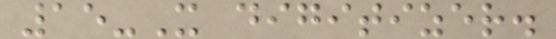15-X digitizer.
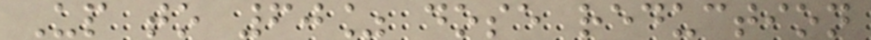Up to 60% dose reduction
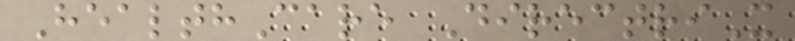HealthCare DirectriX
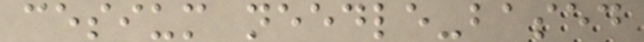cesium needle-based
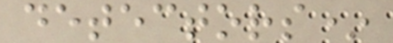detectors*
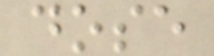dose
